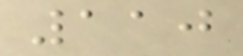110
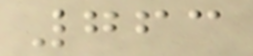763
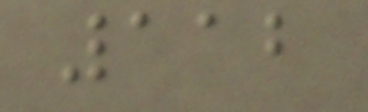112
